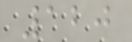120
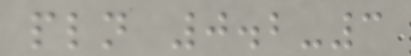pln 0.2-3
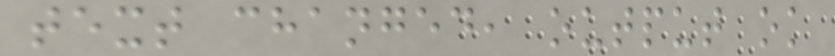text changed, output ok
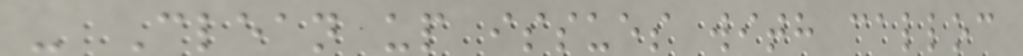- Clean up issues with calloc
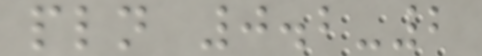pln 0.2-2
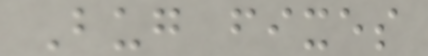Bug fixes
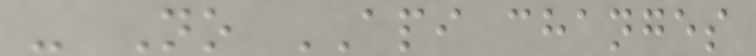- No API changes
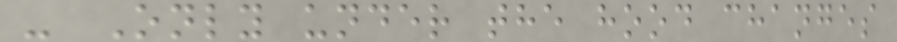- Only under the hood changes
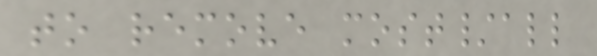to remove most/all
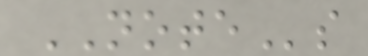NOTEs
